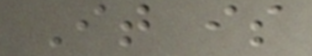It is
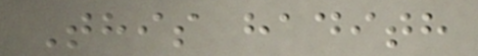This hadith
